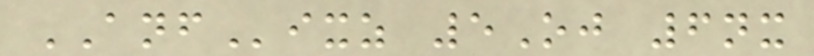ANFixz 5Oj 6nx
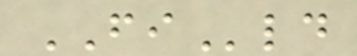FIld
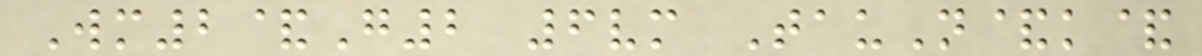Wm2&G2 6vm TauN&k&
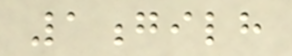1gilh
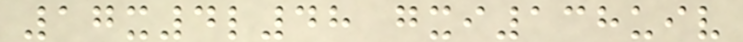17x4l48 gxi138uiv
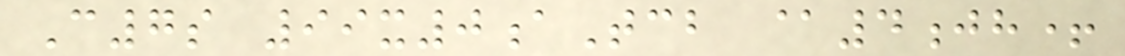C7s 99x0aTcb @4jh+
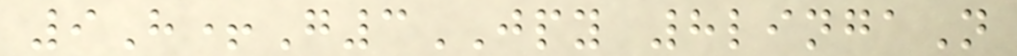9H+G3JPY 8lingaN
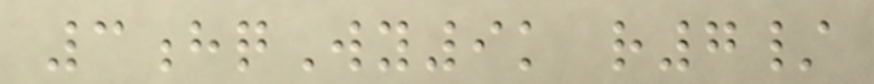3hqWy9k r7/
